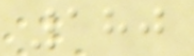180
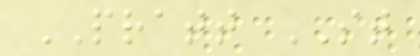PRATT ST
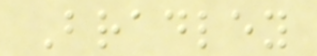Bradley
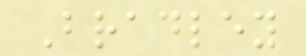Bradley
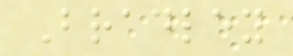Bradley
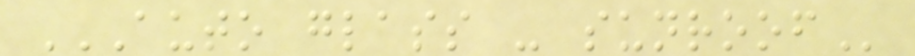AUTO GLASS - SUNROOF
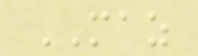MAZ
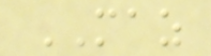MAZ
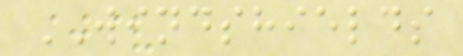WINDSHIELDS
